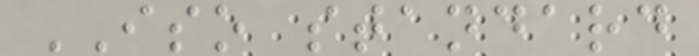ISO standard
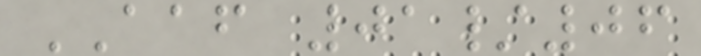AAF 01/06
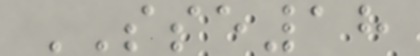SSE18
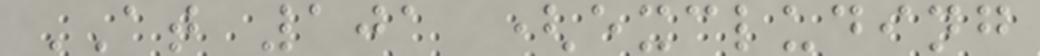AT 101 (excluding
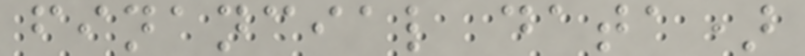financial data)
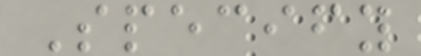Specify
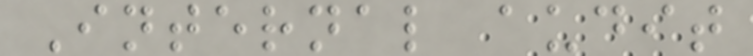Internal audit
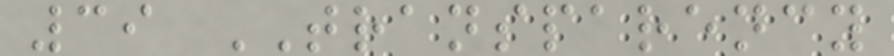39 TRANSPARENCY
